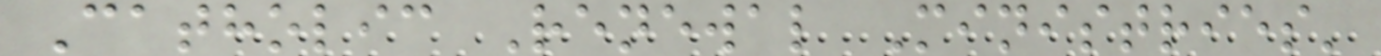Catholic Renewal Ministries'
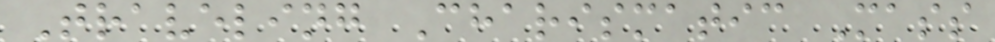Traveling Charismatic Mass
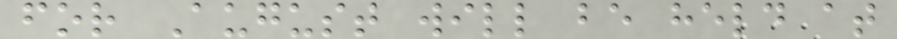for August will be held at
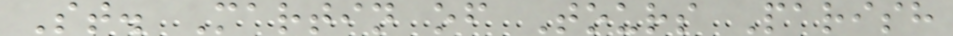St. Martin of Tours Parish
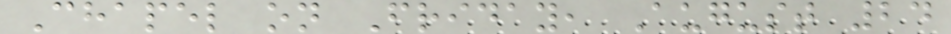Chapel on Friday, August 24
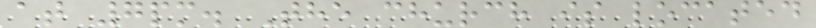at 7pm. The church is located
